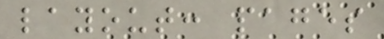layout: pages
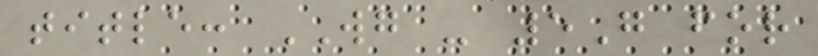title: WG - 5G for
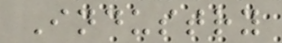Industry
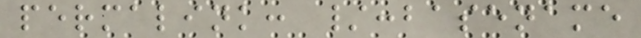permalink: /:basename
